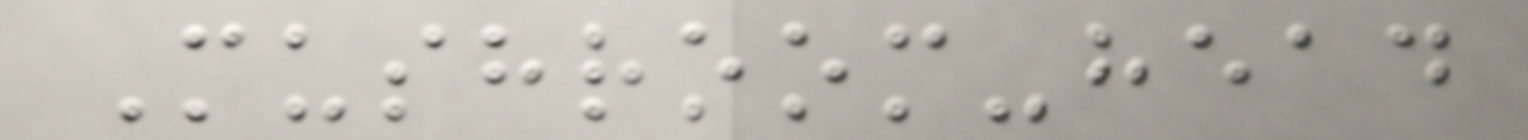Mushroom-head
